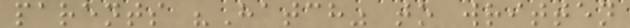parents "Hatch" to written
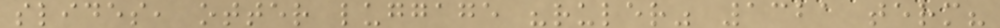slides, otter luggage "ruler" 1321 term?
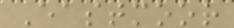Eastmoor
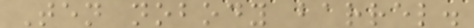Ten nobody barrel.
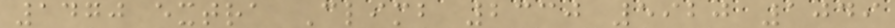1470 extra Climb 2330 5920 1049
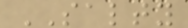SALTY
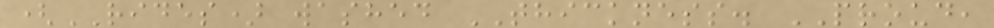(RIDES) washed THICKNESS. PROUD,
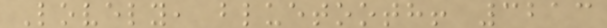Lovely, bluetooth! 3213
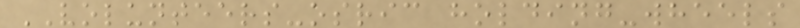VOLUNTEERS-osric holding-wheels
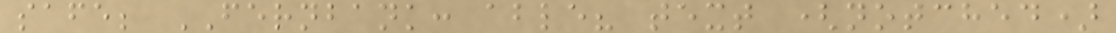safe; FERNBANK: able? text (notched)
